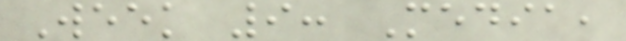Week 9: Media,
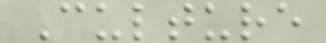Culture
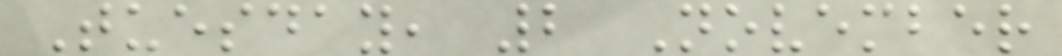Tuesday, 2 November
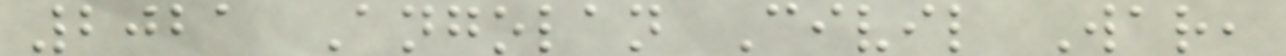2021 Angolan Civil War,
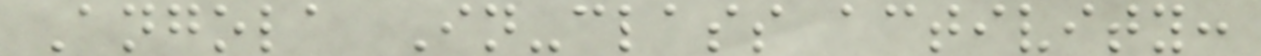Angola In-class activity:
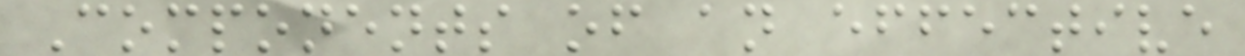Components of an effective
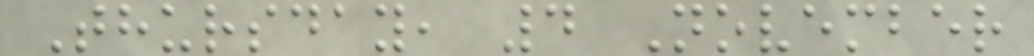Thursday, 4 November
